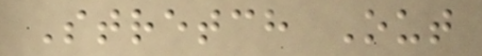Stretch Out
